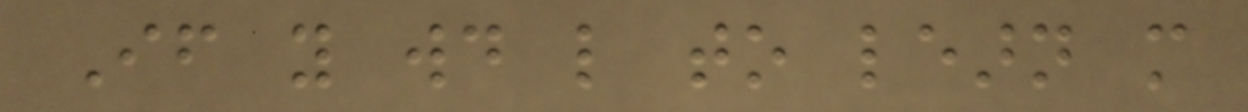If you would like to learn more
